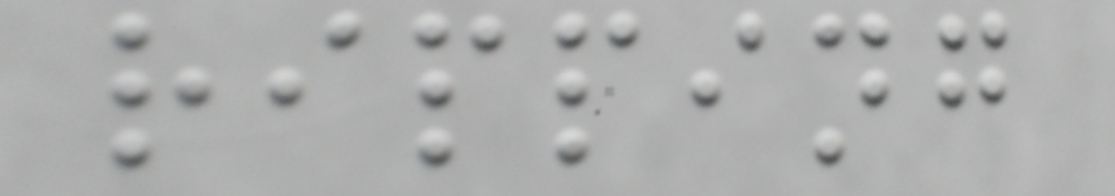ripping
